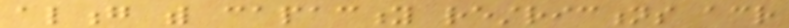along with capacity restrictions across
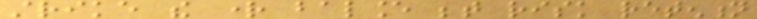strike the right balance between risk retention
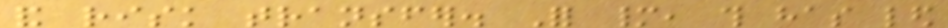and risk transfer. For many, this has led
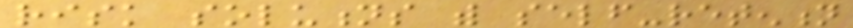risk solutions with self-retention
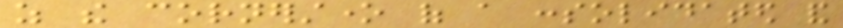as the cornerstone of a consolidated and
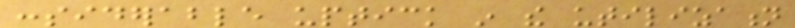considerable uptick in the utilization
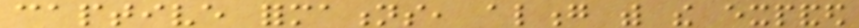captive formations, along with the expanded
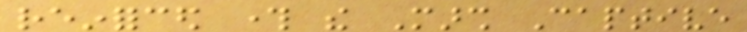reinforced through the Marsh Captive
